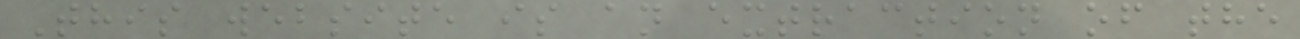This website is an extraction of the
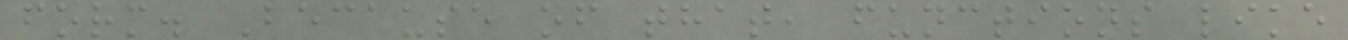form. Because of that, functions like
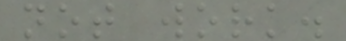not work.
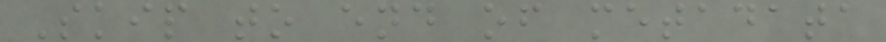Skip to end of metadata
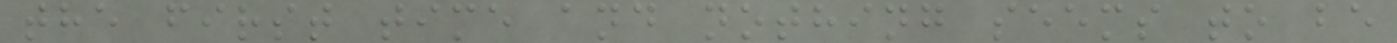the first time and nothing seems to be
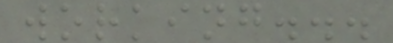working...
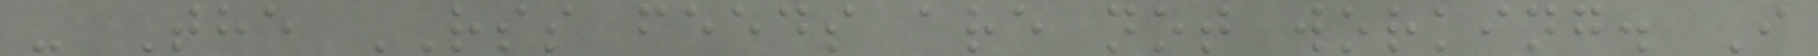- The RSS feeds are not working. I
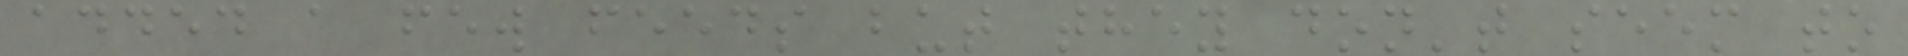added a few feeds but they don't seem to
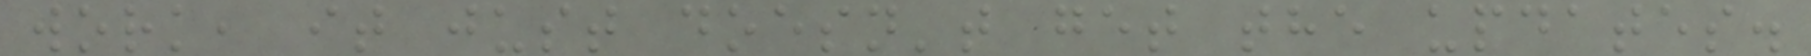work, it just doesn't get the updates.
